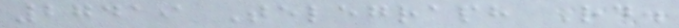27419 Telegraph Rd.
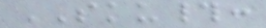SKU#:
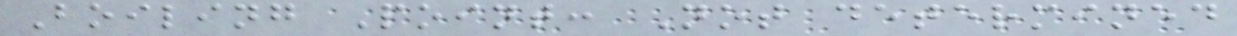Boiling Point: Not determined
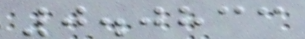0.0833
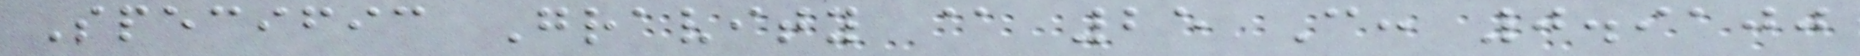Specific Gravity @ 25 C: 0.9100
